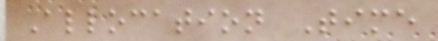Allocation Time
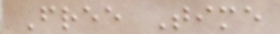Free Time
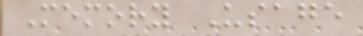Memory Usage
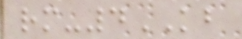rm-4KB
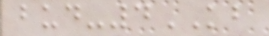bud-4KB
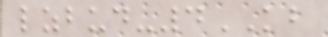lzbud-4KB
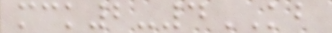mck2-4KB
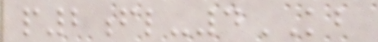p2fl-4KB
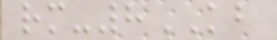rm-8KB
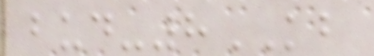bud-8KB
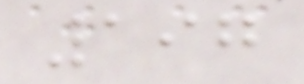197
